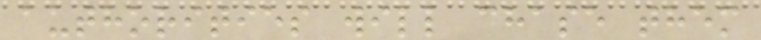authorities will chase them
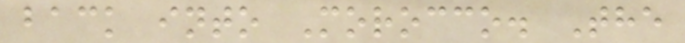back into Morocco. The
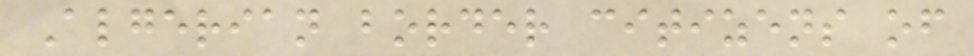Algerian border citizens of
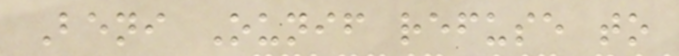Beni Ounif refuse to
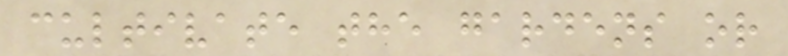cultivate the gardens or
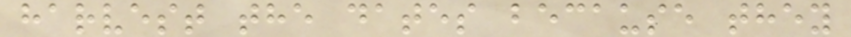harvest the dates because they
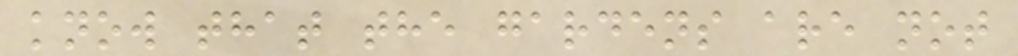know that the gardens are not
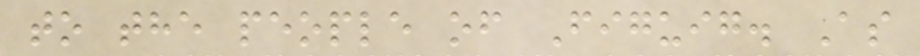to the people of Figuig. As
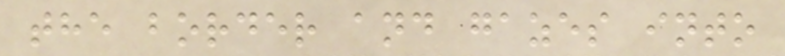the border and gazes into
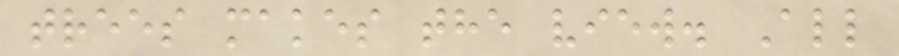trees makes the view. All
